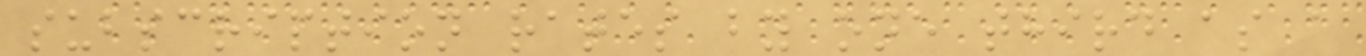subscription rates by one third as a
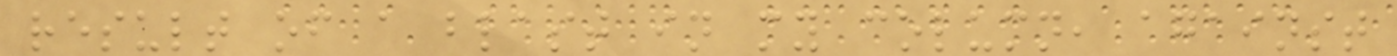result of a blast in my column, against
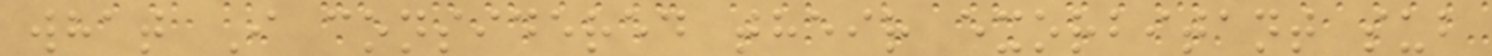what I considered their exorbitant sub
